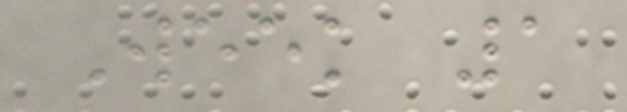Week 1
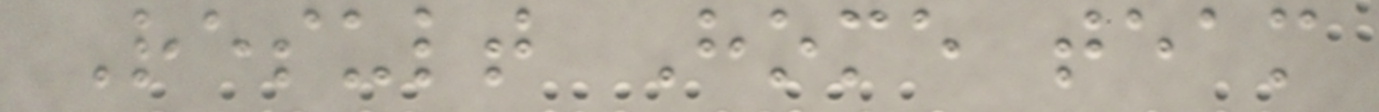Result Home team
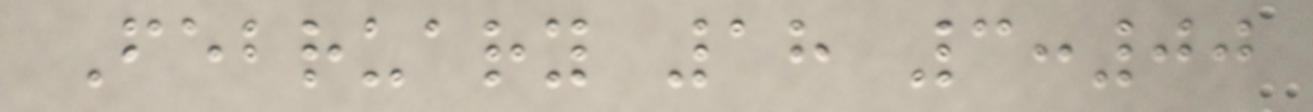February 18 3:00
